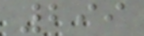299
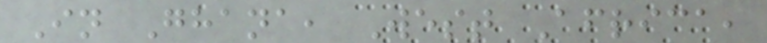In Ghana, West Africa,
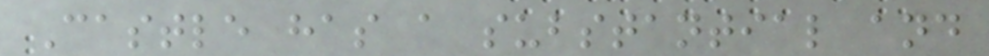Castle has a substantial and
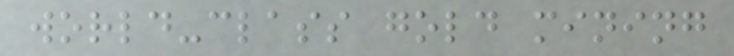world-class gold mining
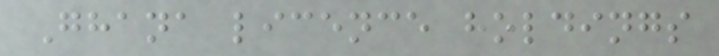Ghana licence holdings
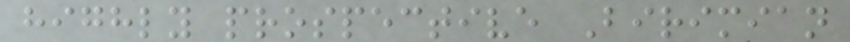highly prospective Birimian
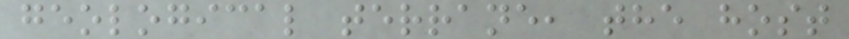geological terrane, the host
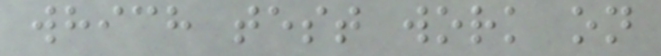which test work on
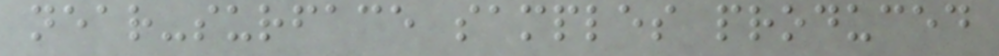near-surface samples produced
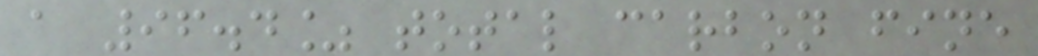a 96.4% total carbon fine
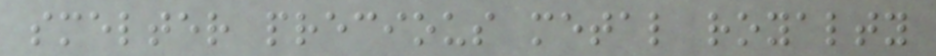smelter precious metal royalty
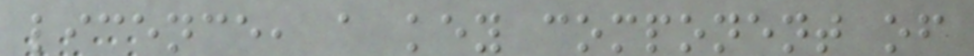licence, a key component of
